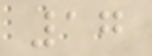17
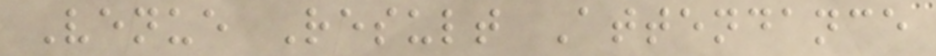Venue Result Attendance
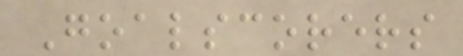Goalscorers
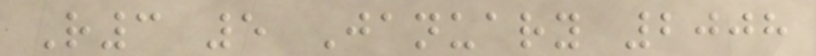R3 5 January 2008
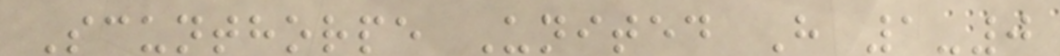Scunthorpe United H 1-0
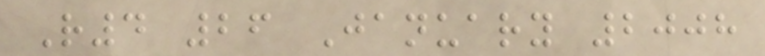R4 26 January 2008
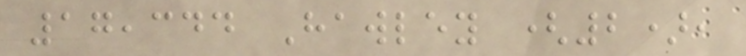17,344 Hawley (2),
